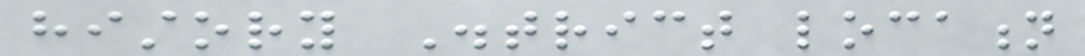history District location
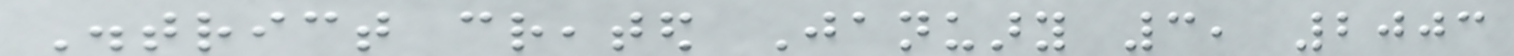District created January 3, 2003
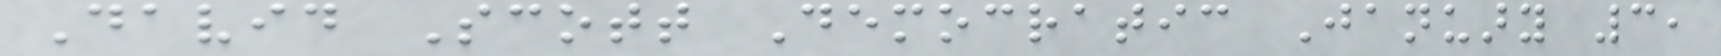David Scott Democratic January 3,
